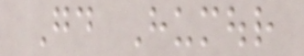Good Humour
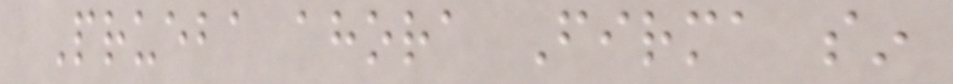Prueba ahora Firma sin
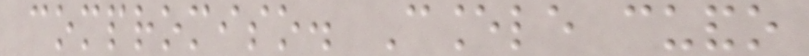compromiso. Cancele cuando
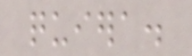quiera.
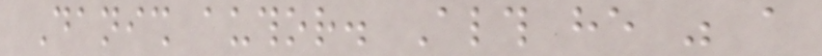Danish author. Although he was a
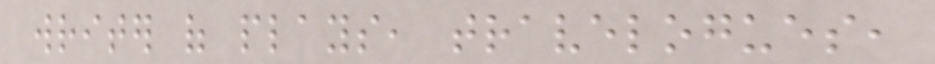writer of plays, travelogues,
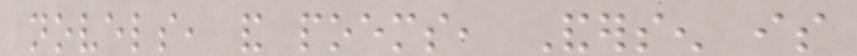novels, and poems, Andersen is
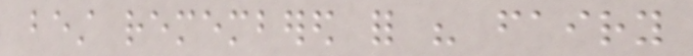best remembered for his fairy
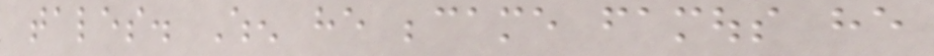tales. When he became famous he
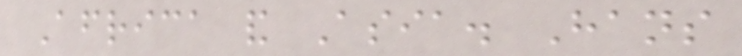Africa and Asia. Hans
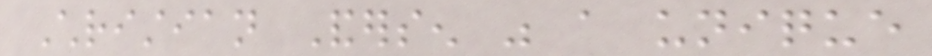Christian Andersen was a unique
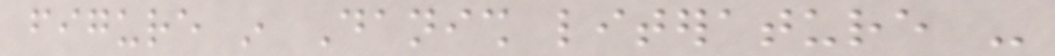figure in Danish literature -
